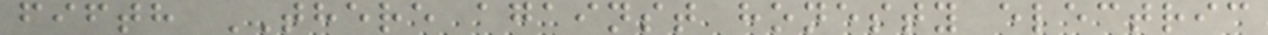fifth THERE against honesty electric
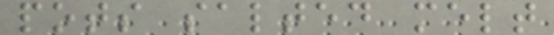pots salted melt
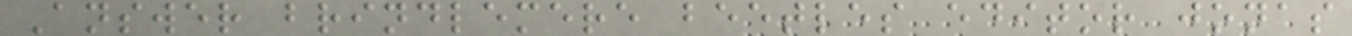Answer brindlemere beetles editor jonas
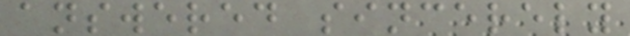answered sincerely
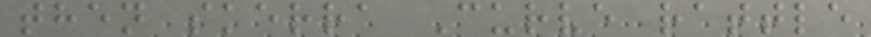then skerra Curve rattle
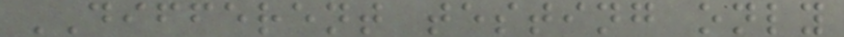DIFFERENT testing only
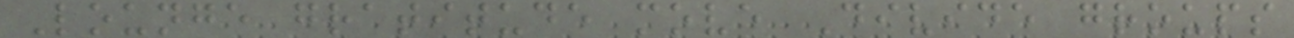Lounge gratitude move Divide groups
